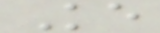Ke
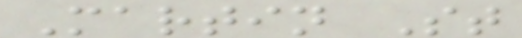Martin St
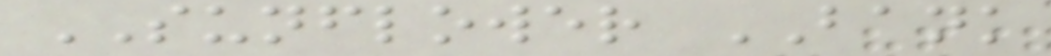SUNFLOWER BANK
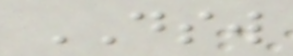DSW
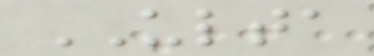ULTA
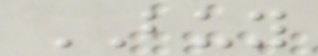BUY
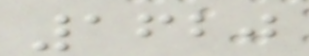1620
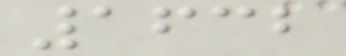1632
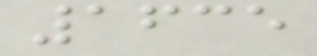1635
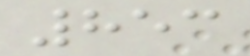853
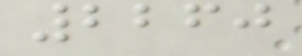2260
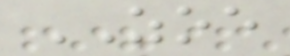ZOE
